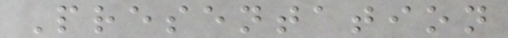Presentation
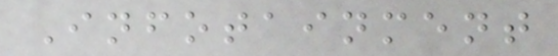Infotainment
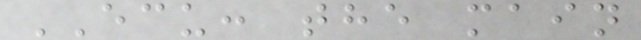ECU: the main
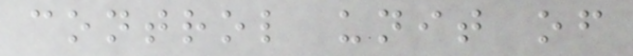control unit of
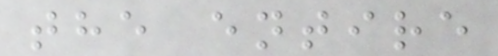the entire
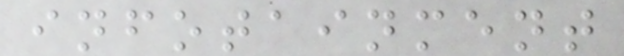infotainment
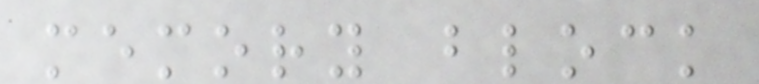memory block
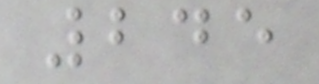245
